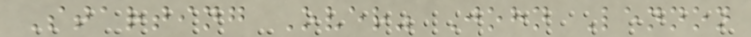Starting Over" John Lennon
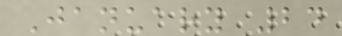January 24
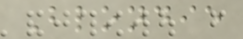Blondie
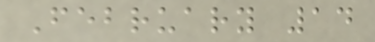February 14
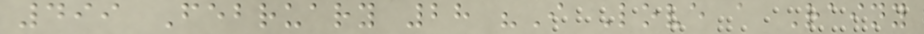499 February 28 "I Love a Rainy
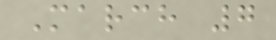March 7
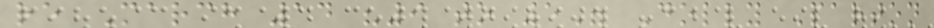re March 14 "9 to 5" Dolly Parton
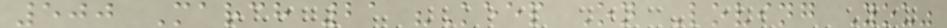500 March 21 "Keep On Loving You"
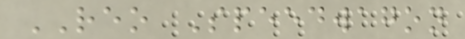REO Speedwagon
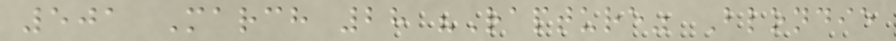501 March 28 "Rapture" Blondie
